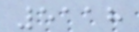5118
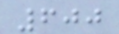600
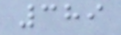389
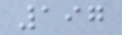197
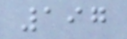197
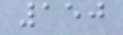150
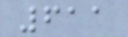611
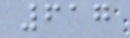617
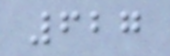627
